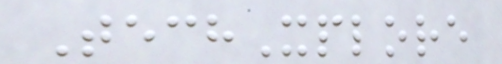TechXplore
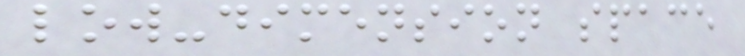low-dimension space
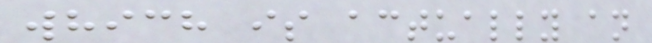which is actually an
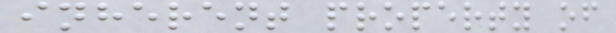inherent property of
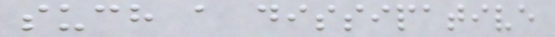such a dissipative
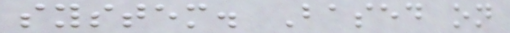system. Based on
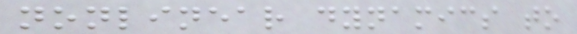nonlinear dynamics to
